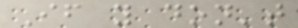If you don't
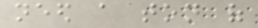need a ton of
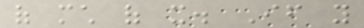of much of it. If you
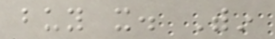buy it. Within
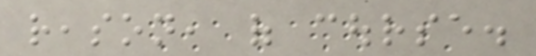reason, of course.
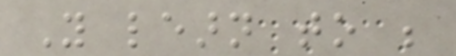You learn to be
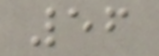56
